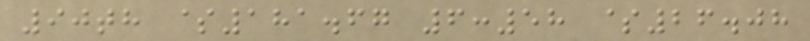90th $181.67 6:58 $26.08
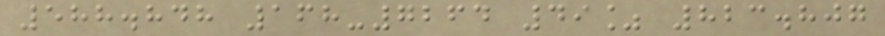588.848 168-7264 49% 823.807
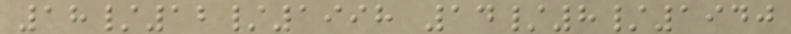18/12/1998 14/8/1940
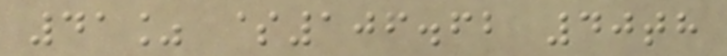41% $106.62 40th
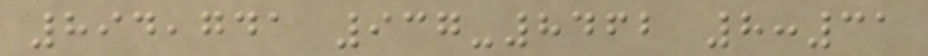894,741 937-8462 8:31
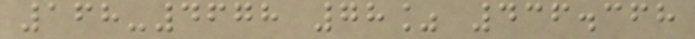168-4678 78% 436.368
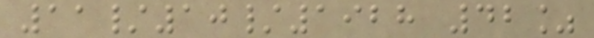11/10/1928 42%
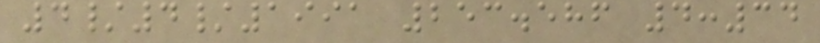4/4/1991 253.586 4:34
